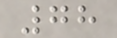78
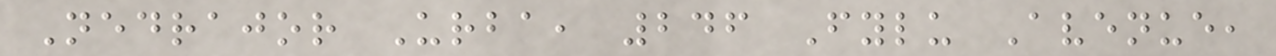Nedrajor Urba, 246 Fylu Avenue,
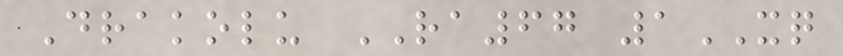Drakolu RA67 1XQ
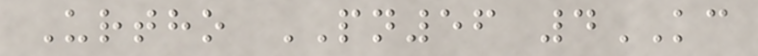Urtho PN56 4KC
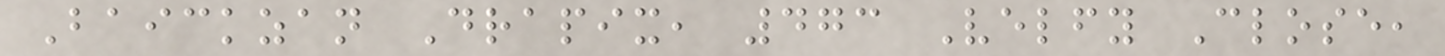Baickzan Drapix, 473 Velfy Close,
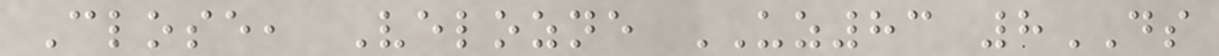Close, Velozne UZ83 8DS
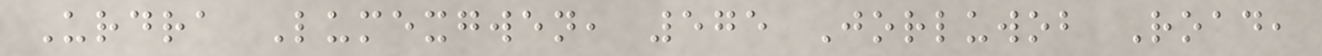Urdra Lumexgwen, 575 Jorluwob Road,
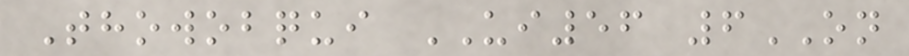Thowobqui UI56 6ON
